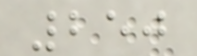250
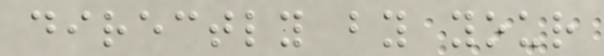directly by your
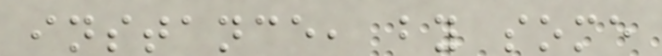instance, by some
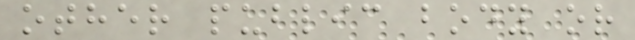other public body or
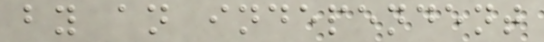by an independent
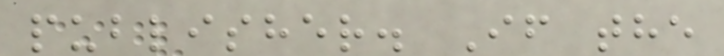publisher. If the
